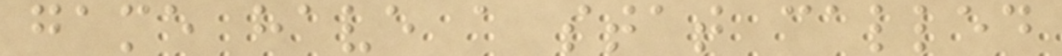game have a stat called
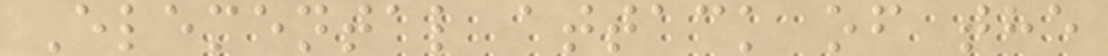Elemental attack of the
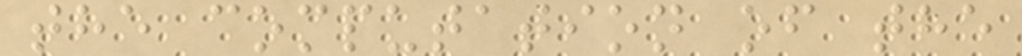the computation of the
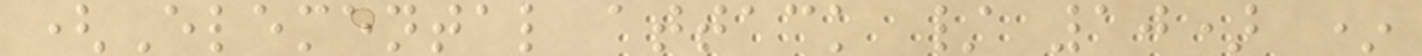(Elemental attack / 10) *
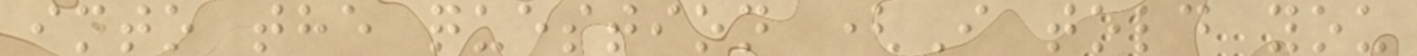into the question (I told you
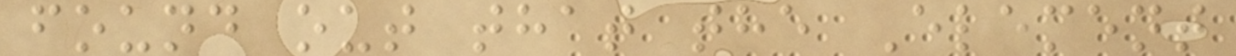found out that the Element
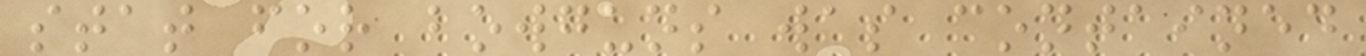stat for bowguns was contained
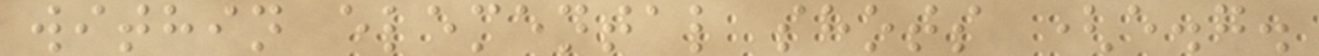within elemental shots (e.g.
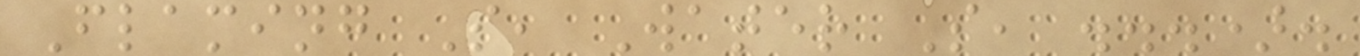Flaming S, Water S, ...).
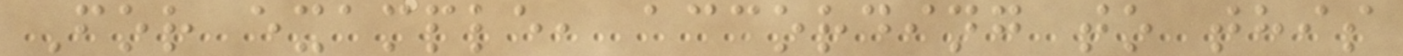For example, according to this
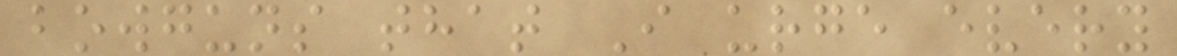bowguns that I urge every
